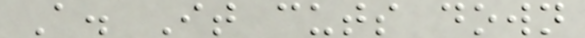A. It cuts down
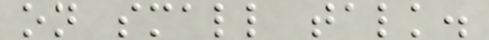on small talk.
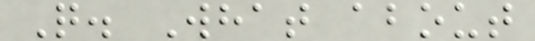Q. What about
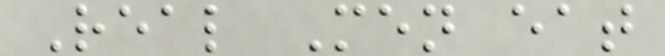Real Men eat
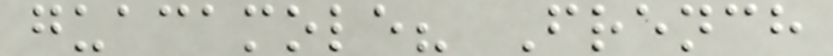guacamole? French
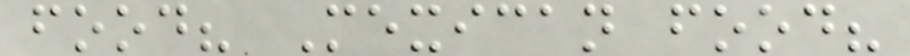food? Mexican food?
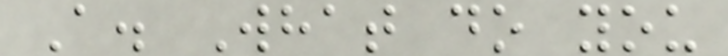A. What do you
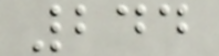244
